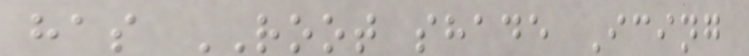has ROOT shade Icing
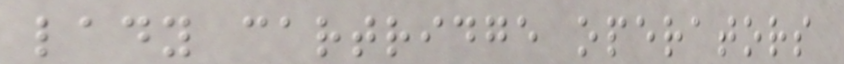lady cartridge operators
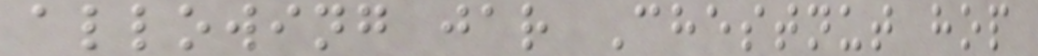allowing jar Chestnut hop
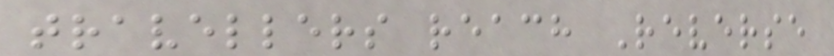travellers reach Reverse
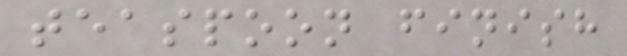teaspoon finish
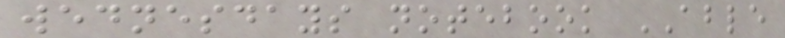wednesdays notebook ABLE
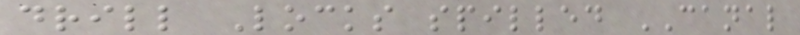drill Locks spilled CANAL
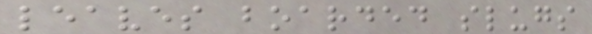leaves boarded slugs
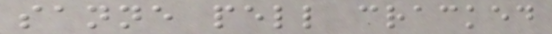sanne pell cracked
